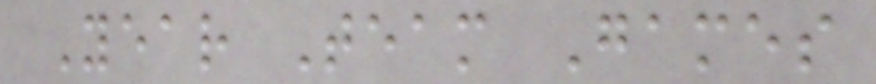Year Team Games
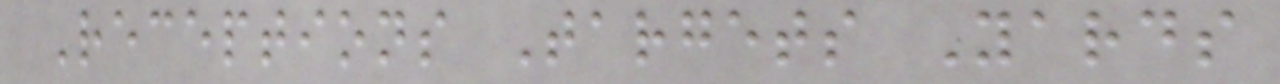Receptions Targets Yards
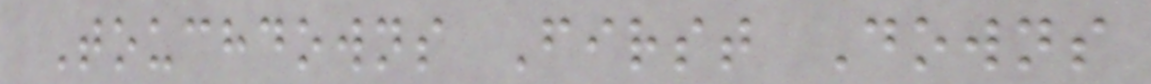Touchdowns First Downs
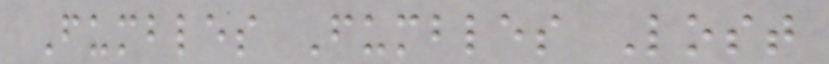Fumbles Fumbles Lost
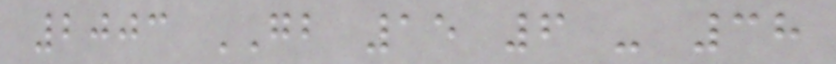2003 GB 15 6 - 38
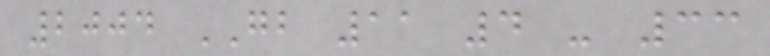2004 GB 11 4 - 33
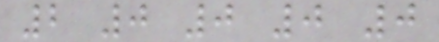2 0 0 0 0
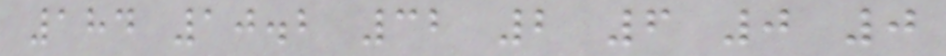184 10.2 32 2 6 0 0
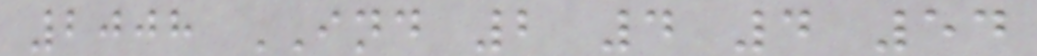2008 IND 2 4 4 54
